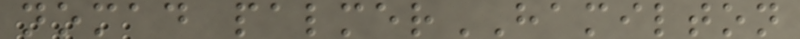nomad palmerHAMILTON
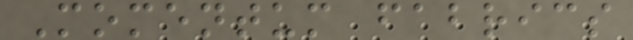Momentum fabrics
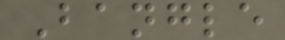Bangle
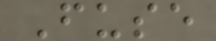Fuse
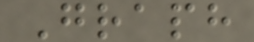Graph
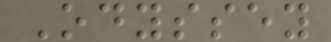Odyssey
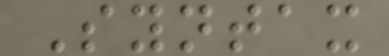Syntax
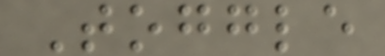Toggle
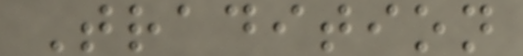Tradition
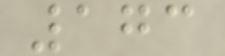173
